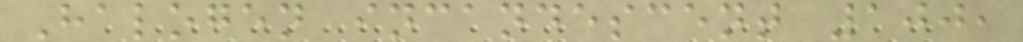Halogen incandescent 100,
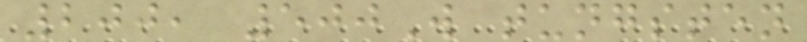200, 500W tungsten
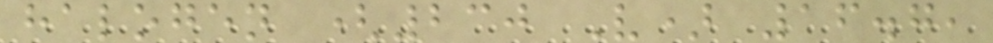halogen (230 V) 16.7,
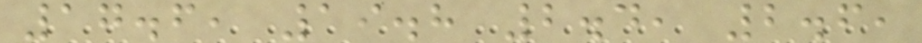17.6, 19.8 2.4, 2.6,
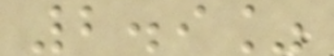2.9%
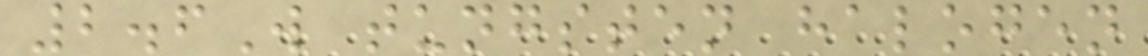2.6W tungsten halogen
